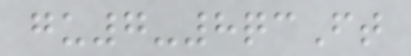gu7-8qcFt
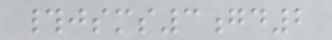#jsms3gd2
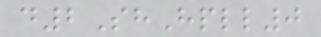d2ShHpll0
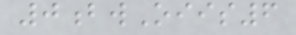0bwOiis6
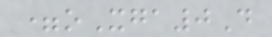=oXga0D
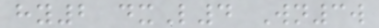hy2 dxL4 Wn3w
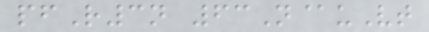pfR3n 63N@uVt
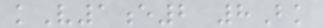kV1e2 8Bk
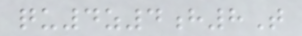qu4z4h8T
